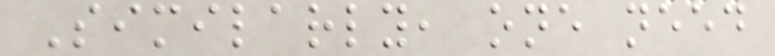Similarly, one need
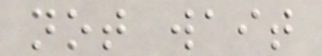not wait
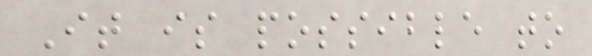It is possible to
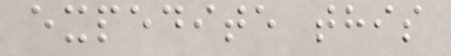expedite this
